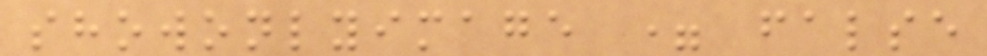showonlyimage = false
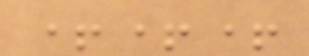+++
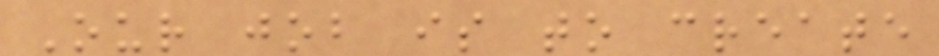Our job is to create
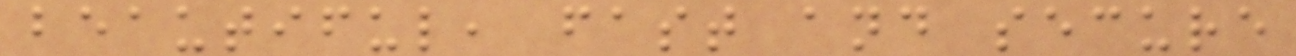beautiful, fast and secure
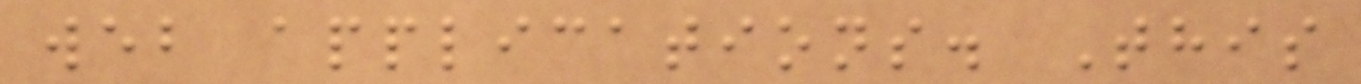web applications. This
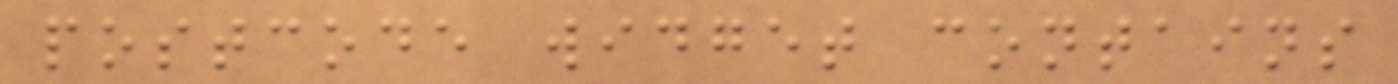postcode widget contains
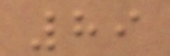89
